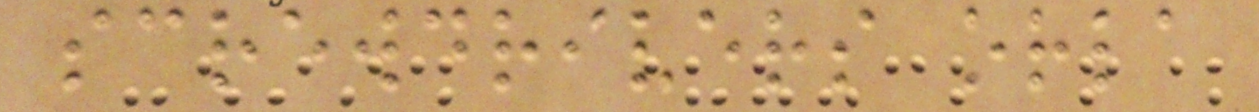screwdrivers orla
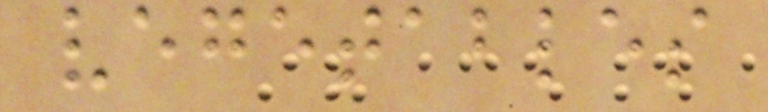vegetables
